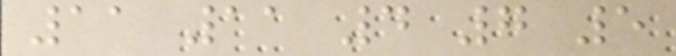11 11 4 7 5
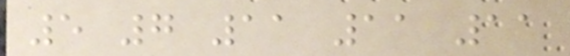5 7 11 11 11
